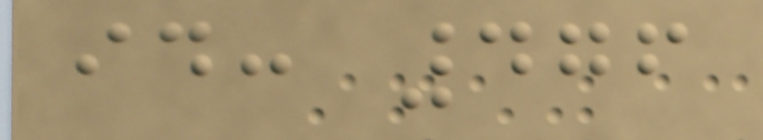id: 476
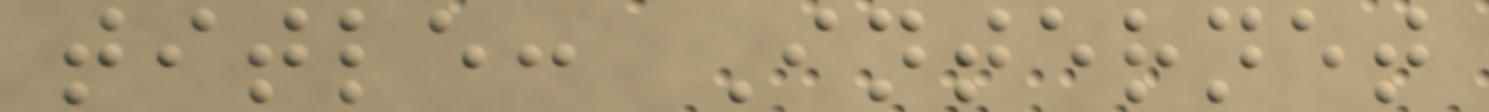title: Internet
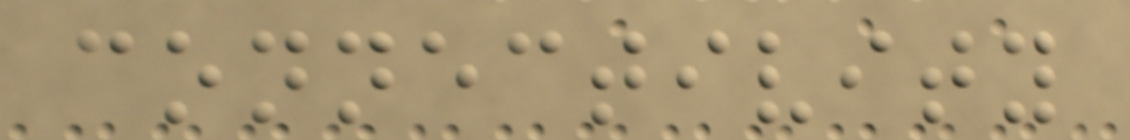connectivity
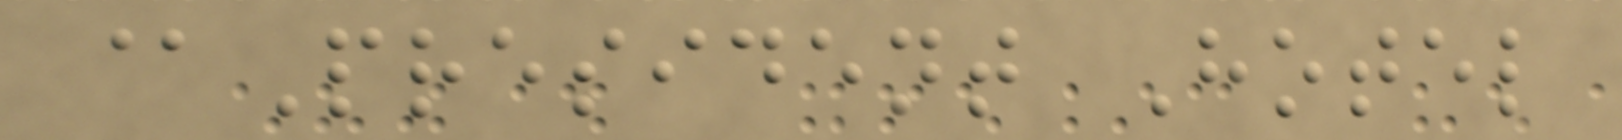@President Hotel
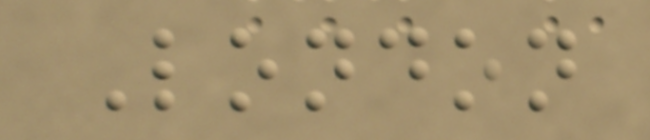London
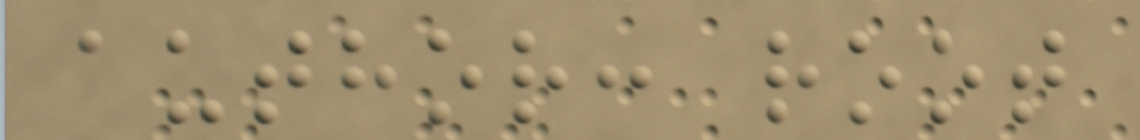author: root
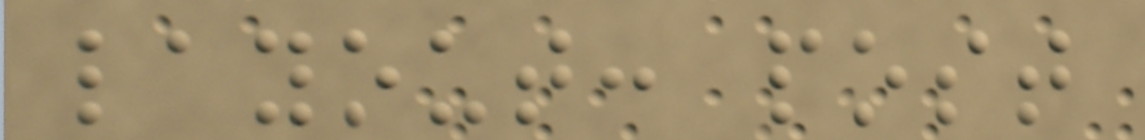layout: post
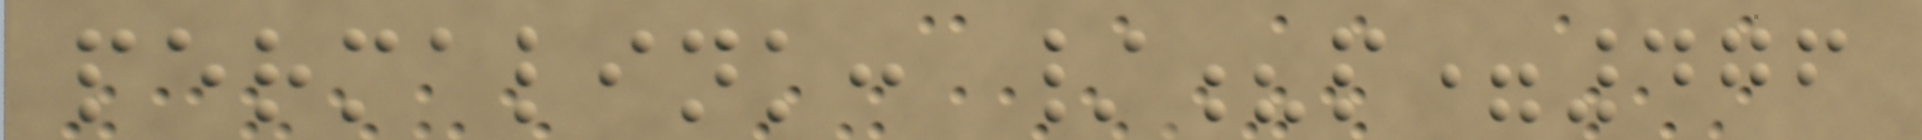permalink: /?p=476
